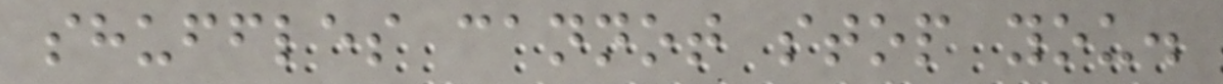shuffles cannot stop you.
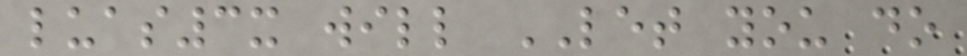luas3x will LET you do
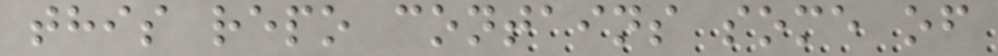this repo contains some of
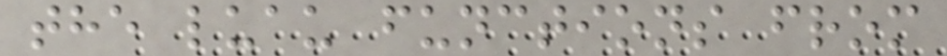the luau functions from
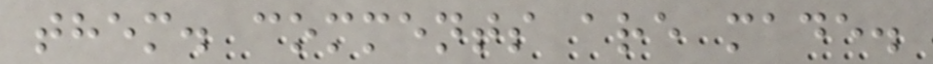them. comments are made.
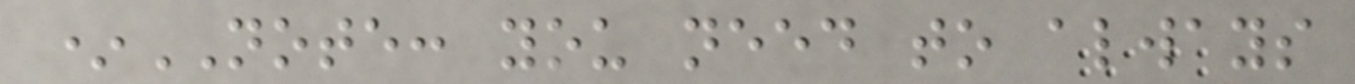*NOTE: you need to always
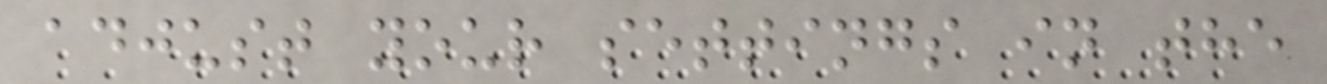adjust your settings in the
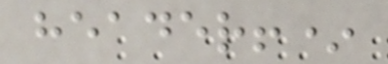header!*
